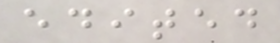edited
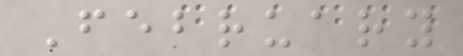February
